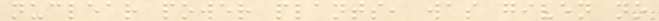nuclear power plants, was given no
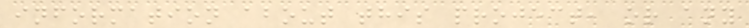information about this project, or any
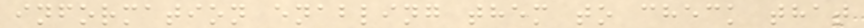information enabling them to check that
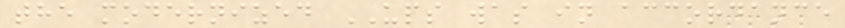the modernized UPS was in accordance
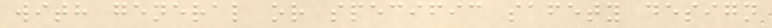with general or specific safety design
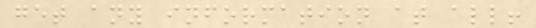get any information at all!
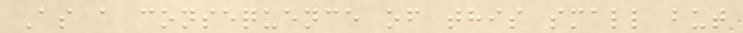As a consequence of this small but
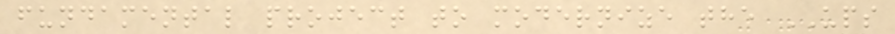fundamental project to modernize the UPS
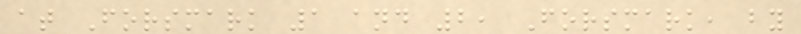at Forsmark 1 and 2, Forsmark, by
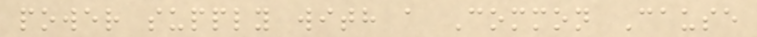power supply with a Common Cause
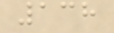138
